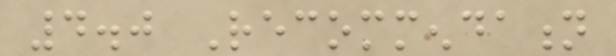4.0 Recommendation
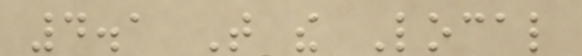4.1 That the Local
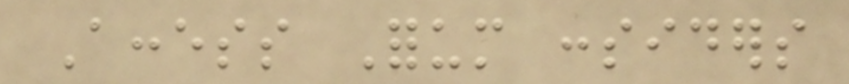Access Forum considers
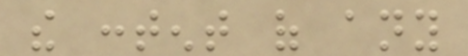the content of any
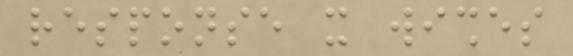response it wishes
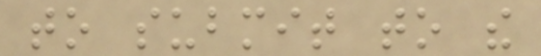to submit to the
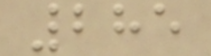285
